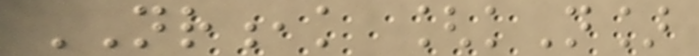NR,k [kN]
